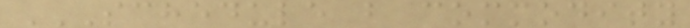SCHEDULE B COMMODITY
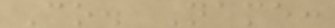Co. Name:
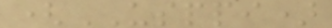(USPPI)
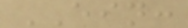EIN:
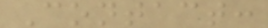Contact:
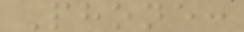Phone:
